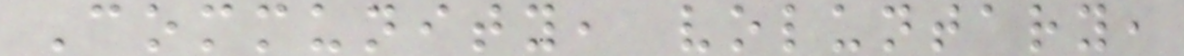Community, voluntary,
